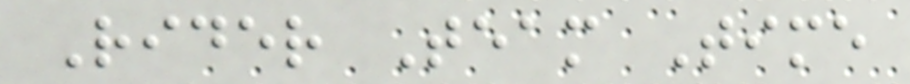Rider Team Time
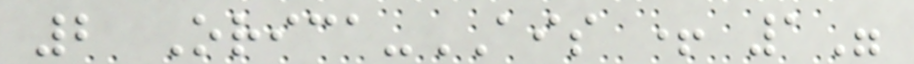2 Orica-AIS + 1"
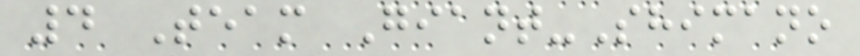4 Team Giant-Shimano
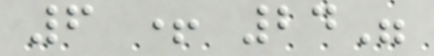6 + 24"
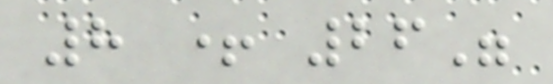8 + 26"
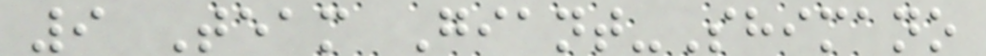9 Team Giant-Shimano
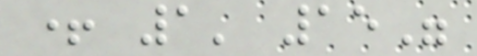+ 1' 15"
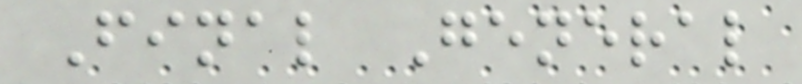Final General
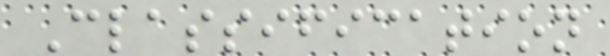Classification
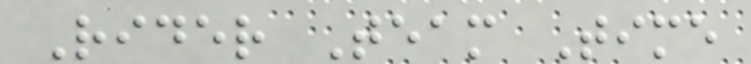Rider Team Time
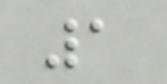1
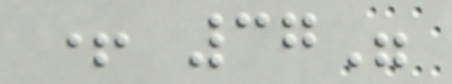+ 37"
